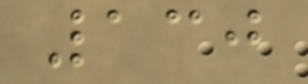130
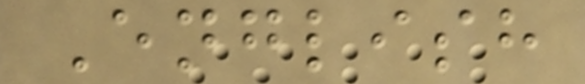English
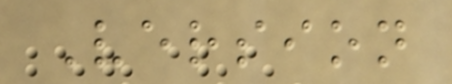Version
